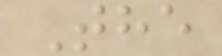The
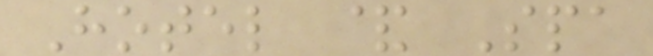Hotel & Spa
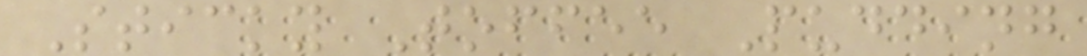Sticky Toffee Pudding
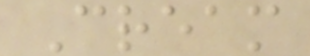Cream
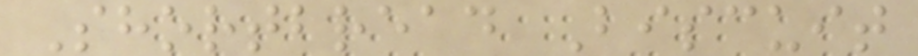Shortbread Biscuit
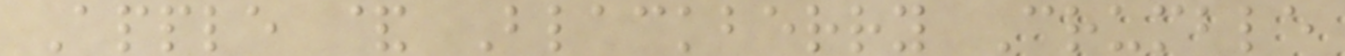Apple & Blackberry Crumble
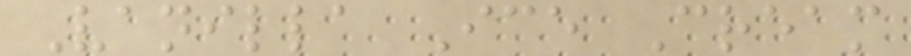Vanilla Ice Cream
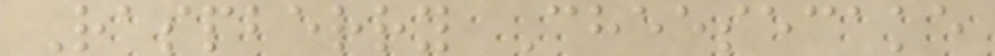Raspberry Cheesecake
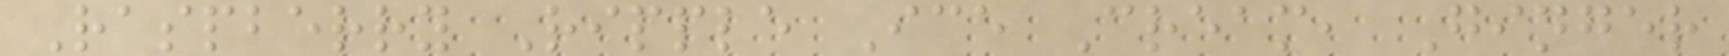Raspberry Ripple Ice Cream, Ginger
